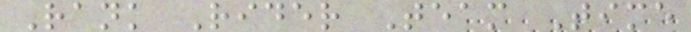Rank Rider Team Time
